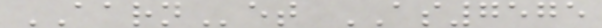AARNet AS7575
